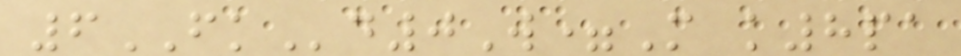6FKd0W=M k8pa
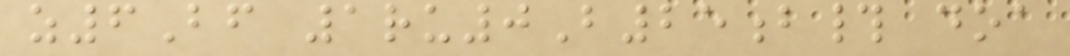z6Bf 1ru0B25b# doa
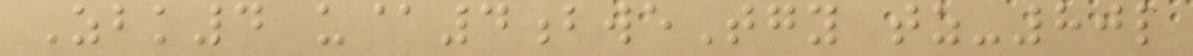Zbk4 u@4bweTgy tz-80l
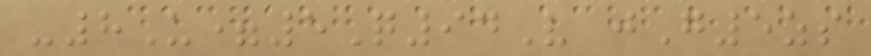-8U=5Q94V jG5zs
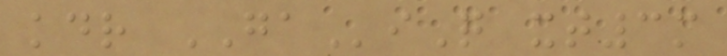kdr GAiQ xt3m
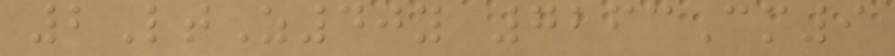2LtZ40y 7263Cm9
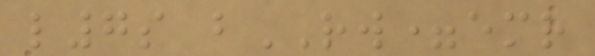l7s bRW=emr
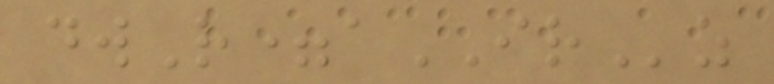dwR=aIRz
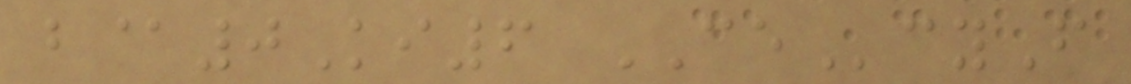b@0Ki6 CEcyF
